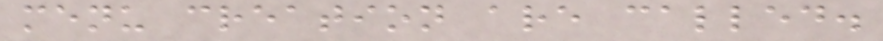menu creation are called.
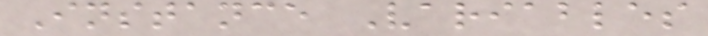Instance Variables
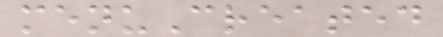menuCreated
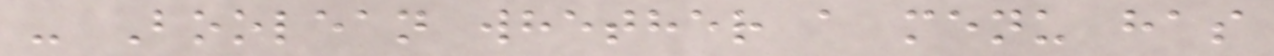- Boolean whether a menu has
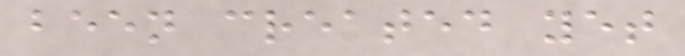been created yet
